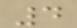4
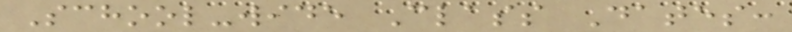School-wide Class Dates:
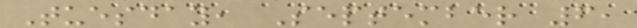Tuesday, September 6,
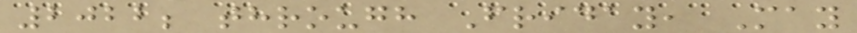2022; through Friday, May
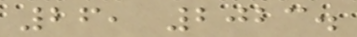26, 2023.
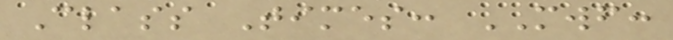Class Times: MWF:
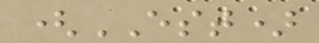(EST)
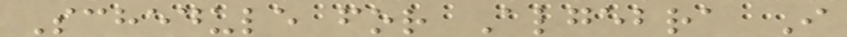Schedule for Algebra I
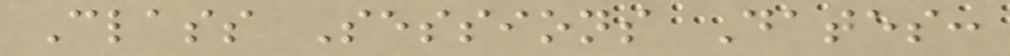Class Sessions Dates:
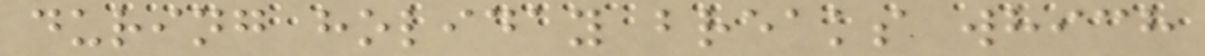during holiday breaks which
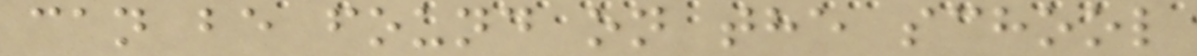can be found on the school
